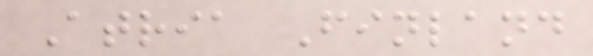Atria Finland
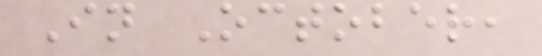In October,
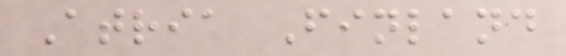Atria Finland
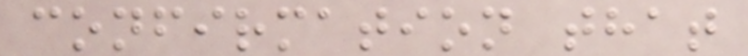confirmation that
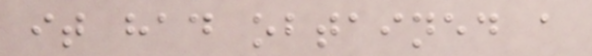it had obtained a
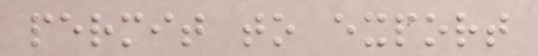permit to export
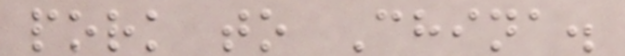pork to China.
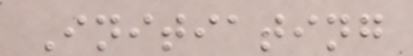Initiating
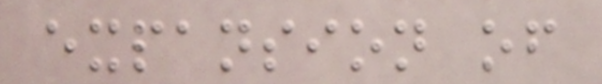expansion of
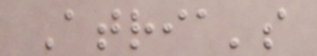Atria's
